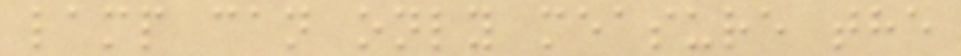lamp can only measure the
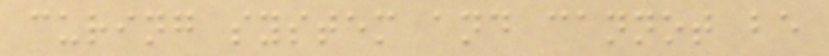curing system and cannot be
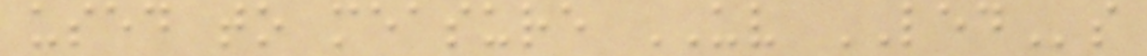used to measure UV LEDs
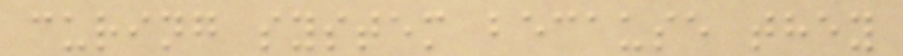curing system because they
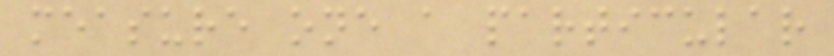measure one a particular
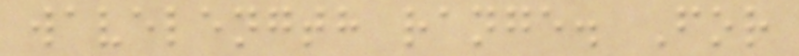wavelength range. For
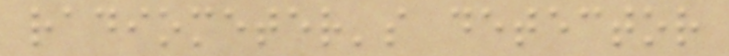radiometer's detector
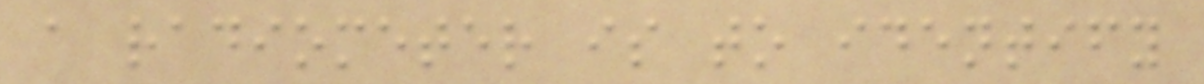a radiometer is to identify
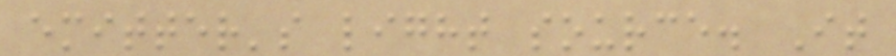emitter's light source. It
